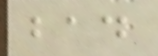bad
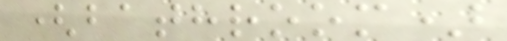(bathroom)
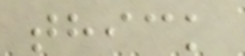thick
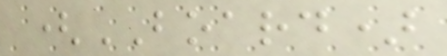(BOARD)
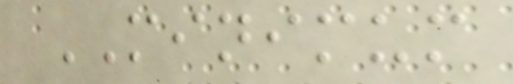MINIMUM
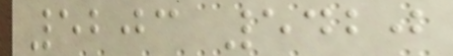5203 5420
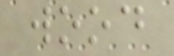wood
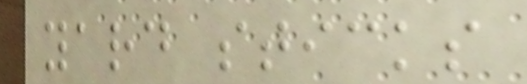yard sticks
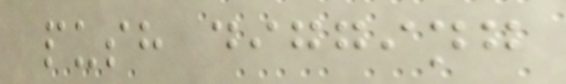push digging
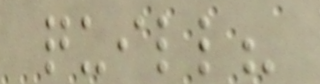quill?
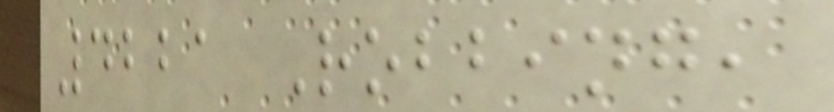4221 Robbing,
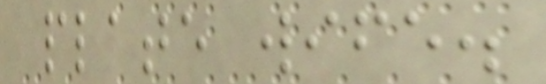plate wife.
